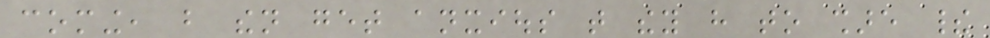coming, but then get anxious that they have to share their
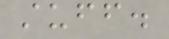stuff.
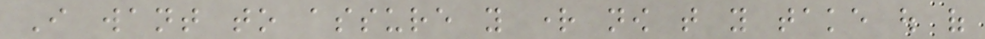I want to assure you right now that you take out of
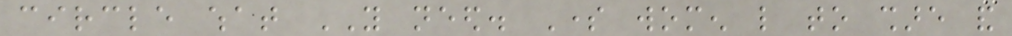circle what YOU need. Some women like to share and
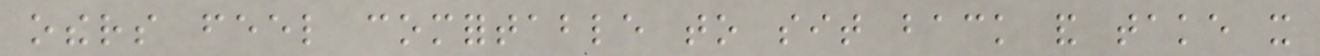others feel comfortable to sit back and take it
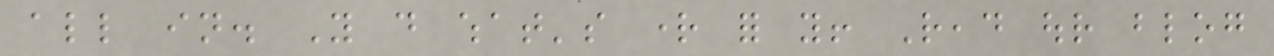all in. You do what's right for you! Read our blog
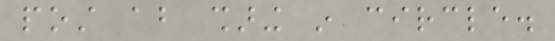post about sharing in circle.
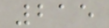215
